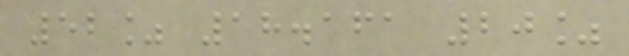52% 18.161 20%
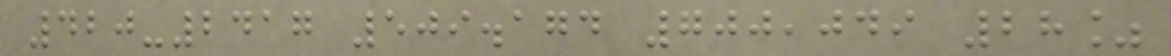420-2417 509.174 700,049 28%
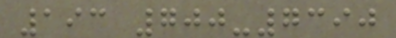193 700-7390
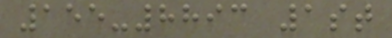155-8893 1st
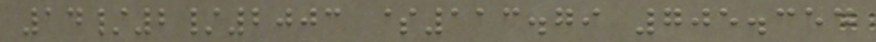14/2/2003 $113.79 705.354
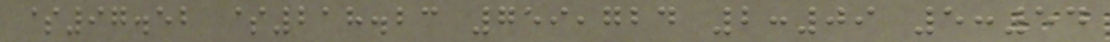$97.52 $218.23 759,724 2:09 5:54
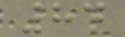84
